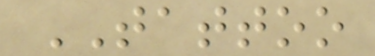TATTOO
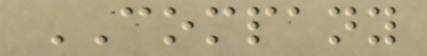COMPANY
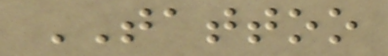TATTOO
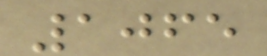1065
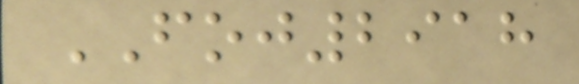FOJ2918
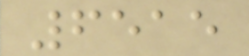6515
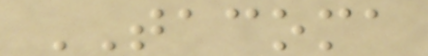TACOMA
